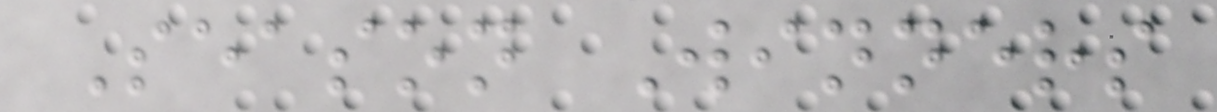Season Winners
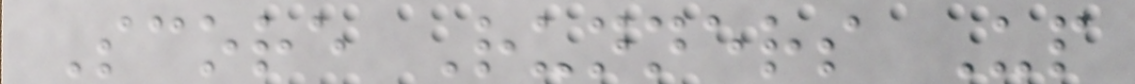Score Runners Up
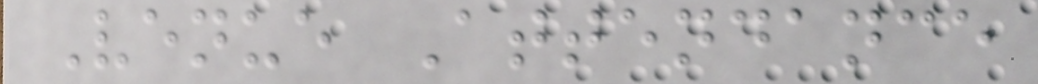Venue Attendance
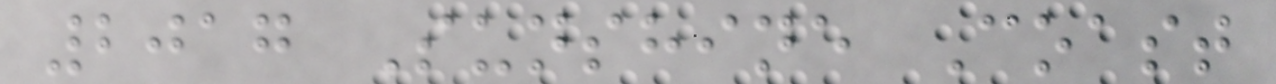2017 Sunshine Coast
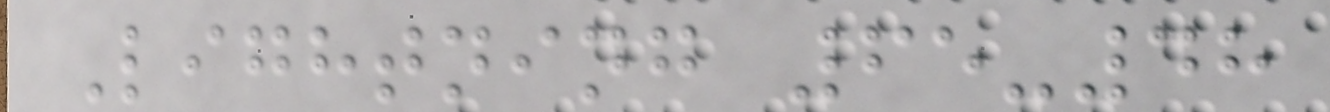Lightning 65-48
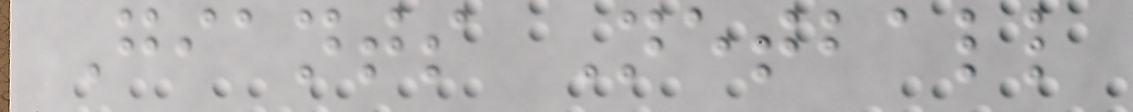Giants Netball
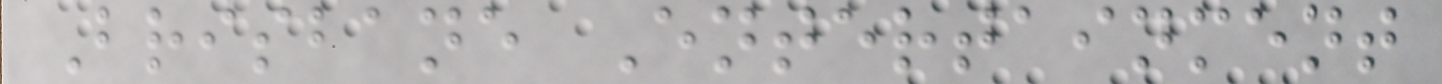Brisbane Entertainment
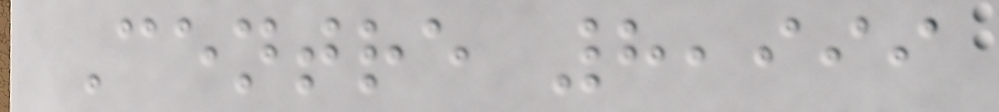Centre 8,999
